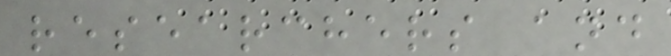researchers and
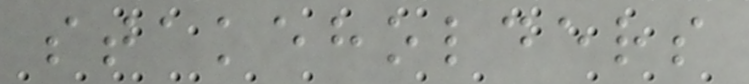stakeholders
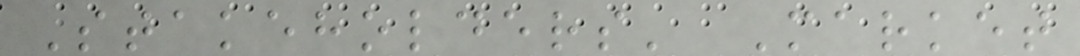Stakeholders' Market
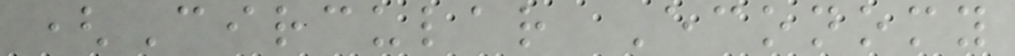(Circular Economy
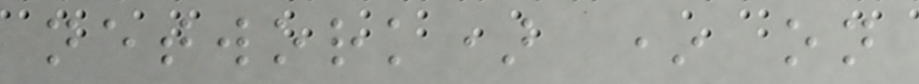network) * on
